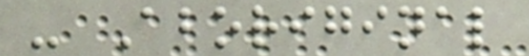- Aboriginal
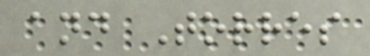and Torres
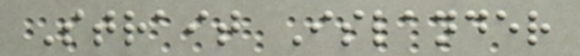Strait Islander
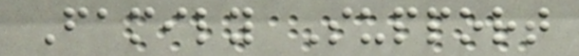Family Support
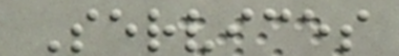Services
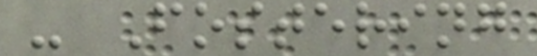- Fostering
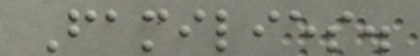Families.
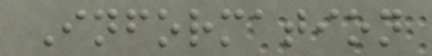Information
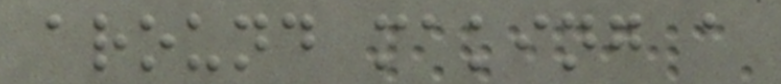around making a
